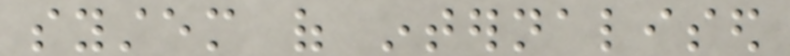system of internalised
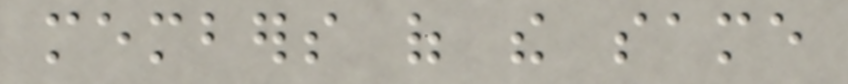members of the same
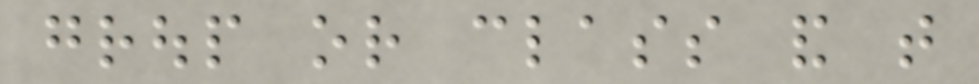group or class and that
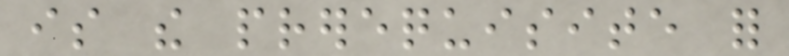is the prerequisite for
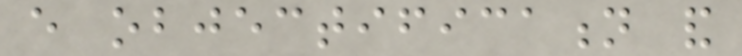every objectification and
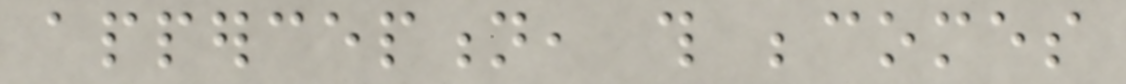apperception, this becomes
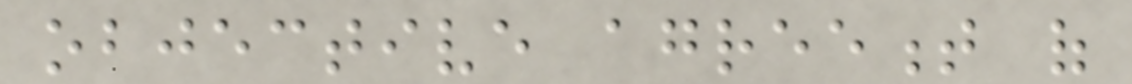objective agreement of
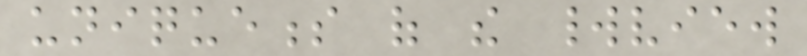uniqueness of the worldview
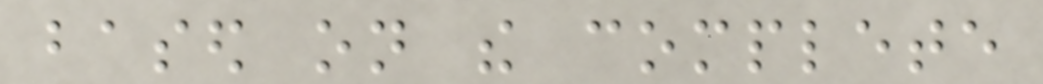based on the complete
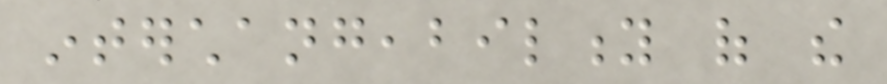interchangeability of the
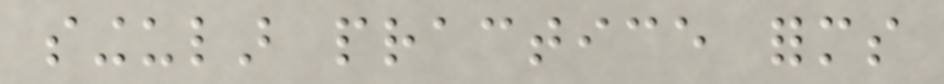singular practice forms
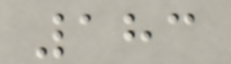183
